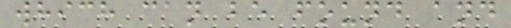which can be found and
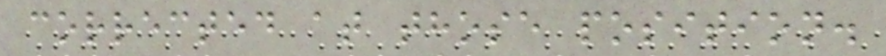corrected at those position.
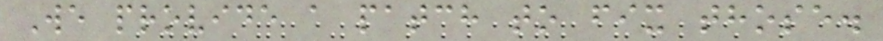We provide a patch to fix those.
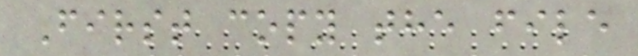First copy the file
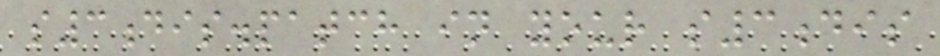s3dis.patch in your s3dis
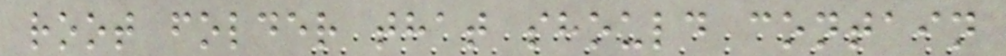root folder that should contain
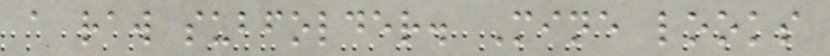a raw subfolder. Mine looks
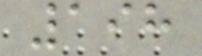198
